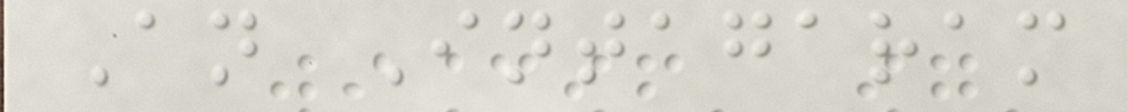An Intagaram
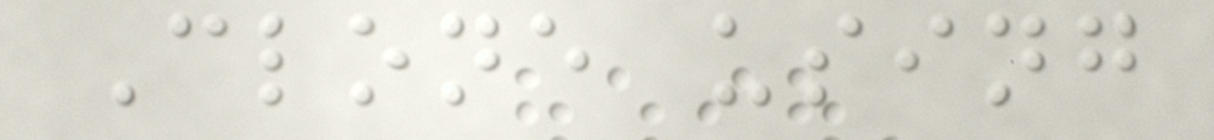Clone using
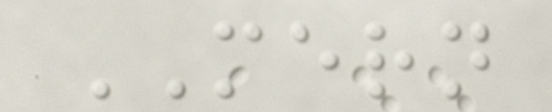MERN
